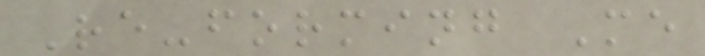Re-forming Me
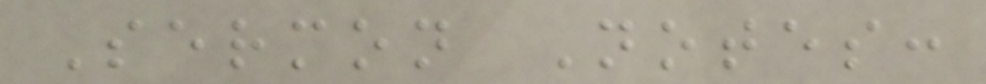Sermon Notes:
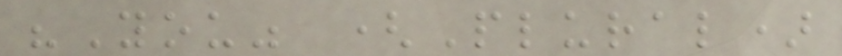"You" (Plural)
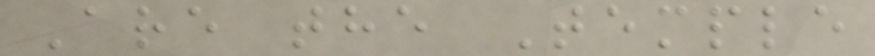Are the Temple
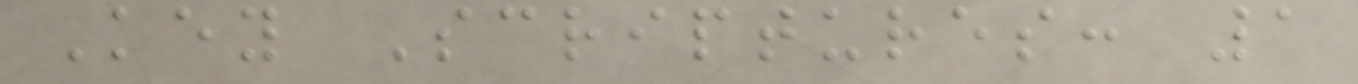Key Scriptures: 1
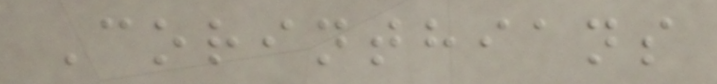Corinthians
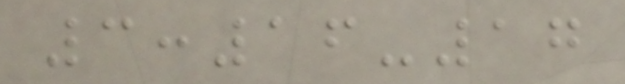3:16-17
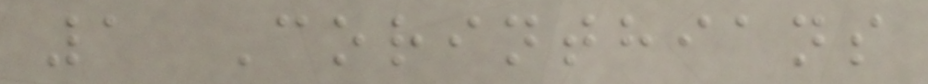1 Corinthians
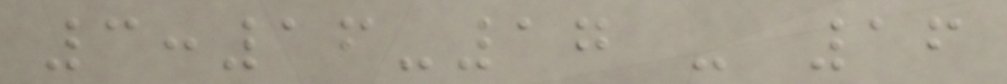3:16-17 - 16
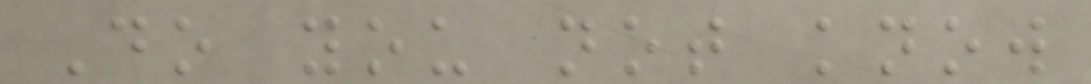Do you not know
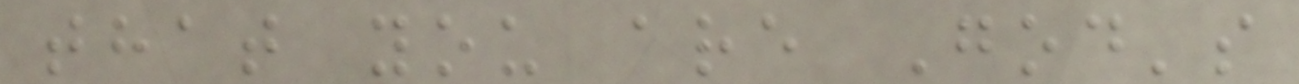that you are God's
